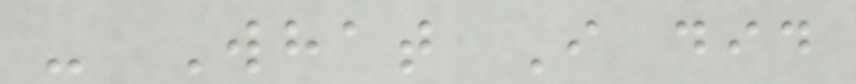- What I did
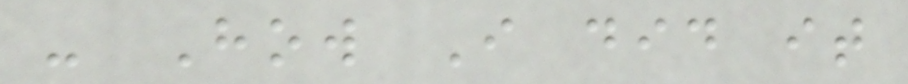- How I did it
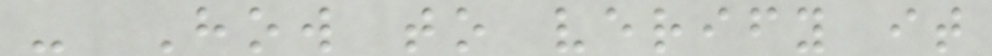- How to verify it
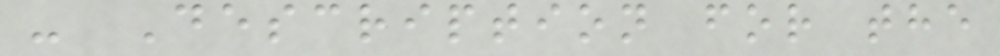- Description for the
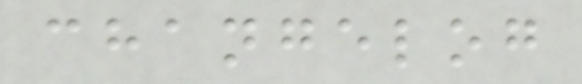changelog
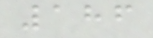186
